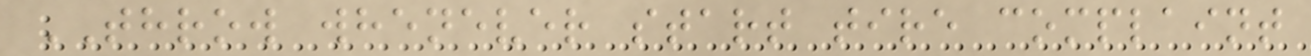THROW whenever start tire complaint
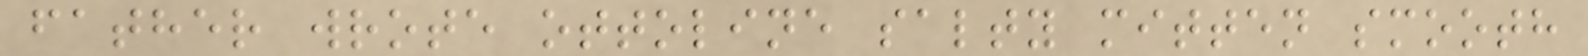father wrote ottoline salty mitten smooth
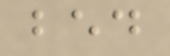bed
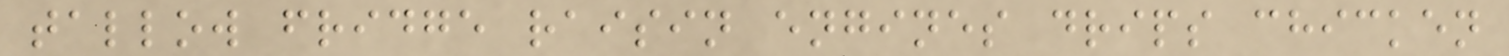tallow fridge raisin engines drips chicken
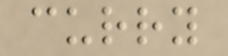curry
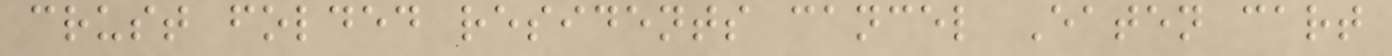crust folded residents cancel Eaten cart
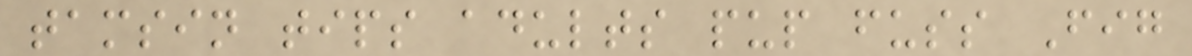tamsin tips adults pup fuss Fig
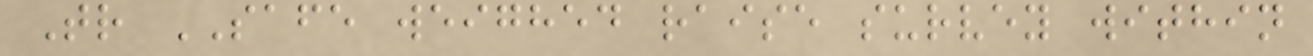Tr SAFE weighed raise survey within
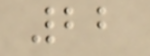22
